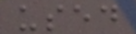used
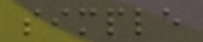simple
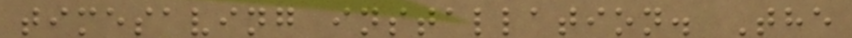timesaving installation. The
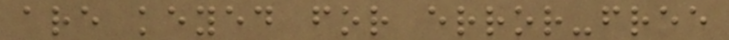are keyed for error-free
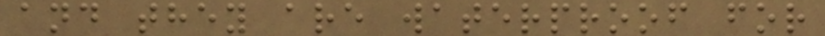and they are waterproof for
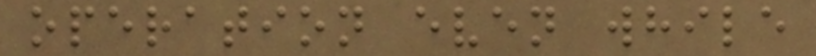operation even while
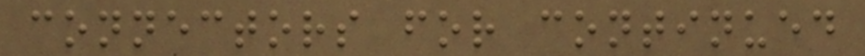connectors for continued
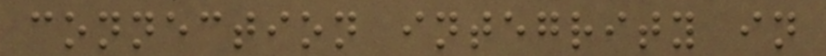connection integrity in
